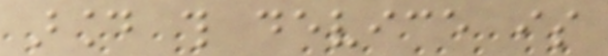around this device is
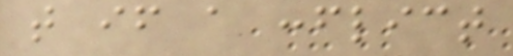that if a conflict
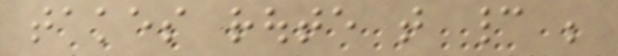takes route that cannot be
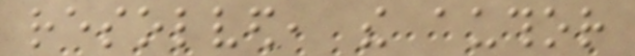resolved, the author
